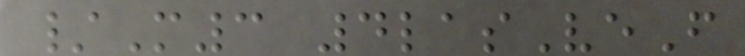/M3 4lasVeF
